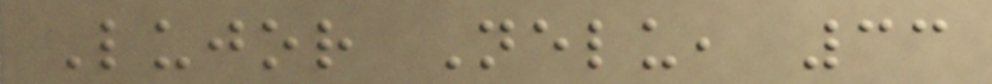Lujor Nelu, 33
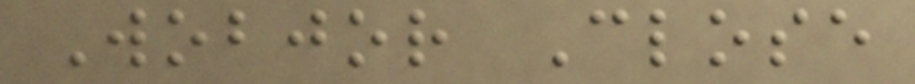Wobjor Close
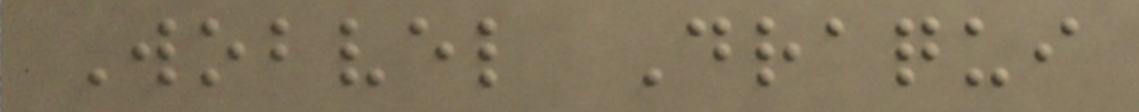Wobvel Draqui
